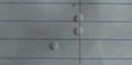B
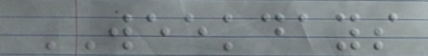WEEKDAYS
